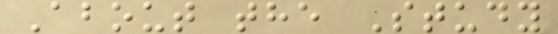About the Study
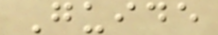Guide
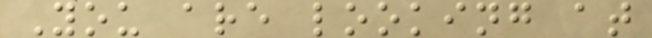You are looking at
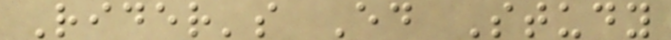Rider's Ed Study
